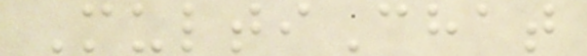MultiChat
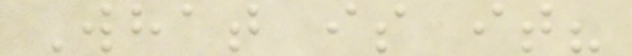What is it?
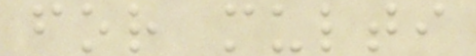for multi
